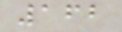162
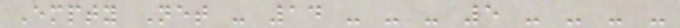Empty Net - 14 - - - 5 - - - -
